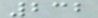232
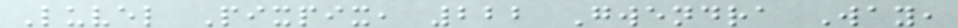Luvel Pixpix, 222 Gwendra Way,
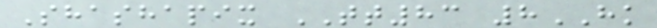Shashapix TT83 8HK
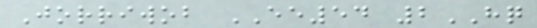Jorriwob EE54 2HQ
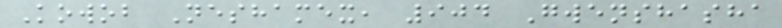Kowob Neshamex, 904 Gwenshasha
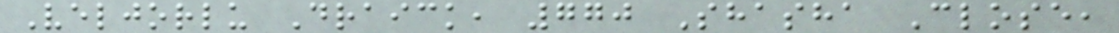Veljorlu Draick, 770 Shasha Close,
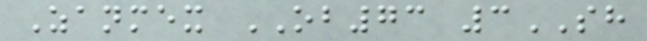Zanmex OB73 3SH
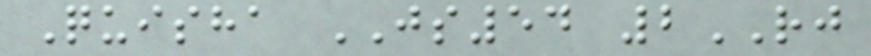Quisha JS54 2RJ
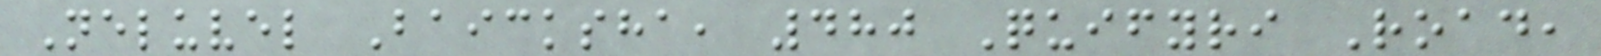Neluvel Baicksha, 480 Quifyri Road,
